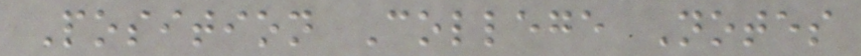Position College Notes
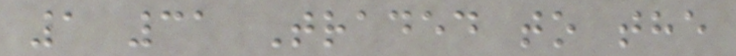1 31 Traded to the
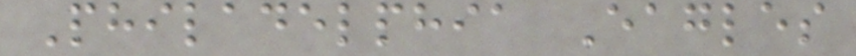Philadelphia Eagles
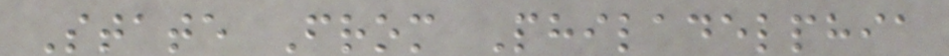State From Philadelphia
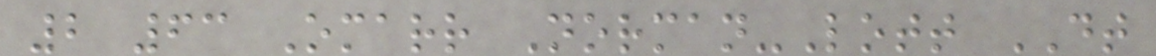2 63 Omarr Norman-Lott DT
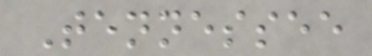Tennessee
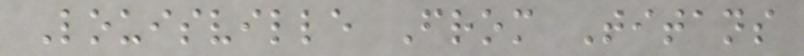Louisville From Titans
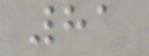81
